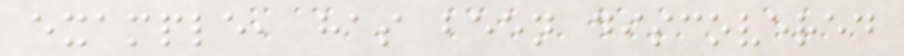example, has been discovered
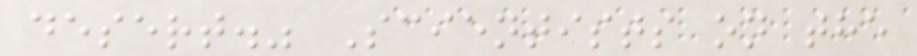desert." Scientists on the
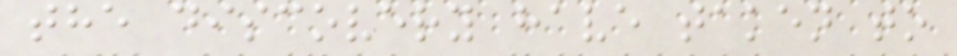the discovery have taken to
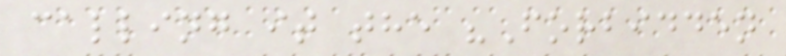calling it the "Forbidden
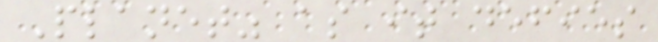Planet" as it defies
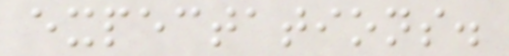expectations.
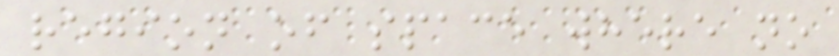region of space where no
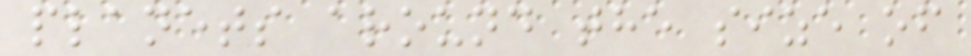planets around the size of
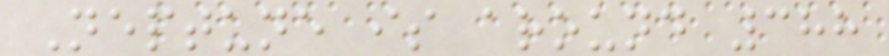Neptune is around 388
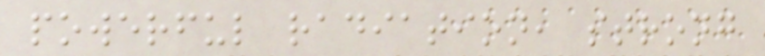powerful radiation, strong
